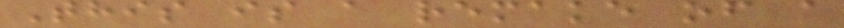This is a remake of a
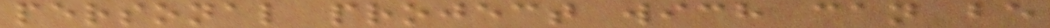personal project wich can be
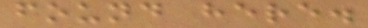found here.
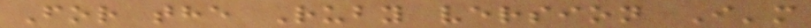For the Ruby version I'm
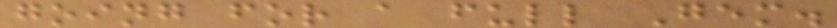going for a full Gem.
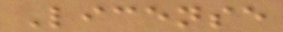License
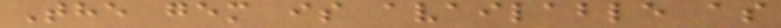The gem is available as
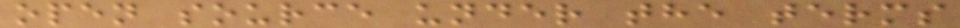open source under the terms
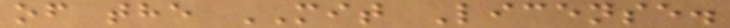of the MIT License.
